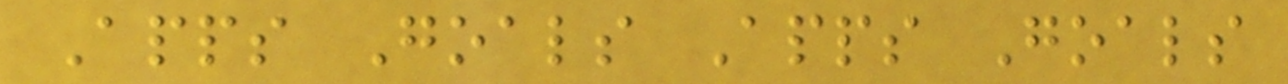Apps Goals Apps Goals
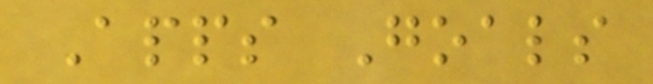Apps Goals
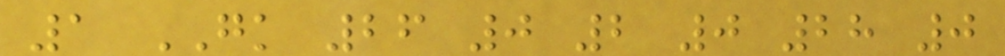1 GK 26 0 2 0 28 0
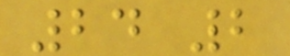24 2
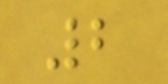2
